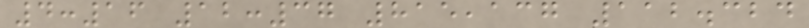4:16 12:37 815,137 112.324
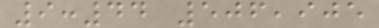9:44 506,905
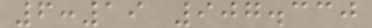6:19 907.330
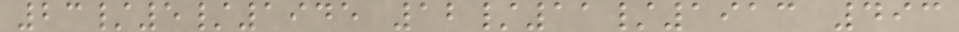23/5/1945 12/11/1913 493
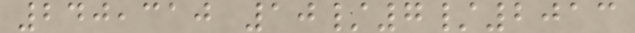240,310 10/7/2013
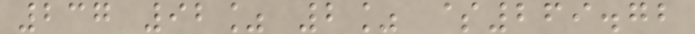237 92% 2% $269.72
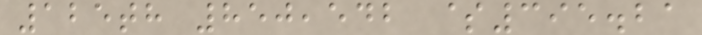125th 850,542 $395.21
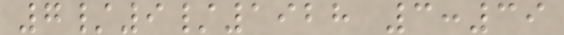7/9/1928 3:39
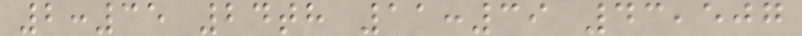2:35 24th 11:39 43,507
